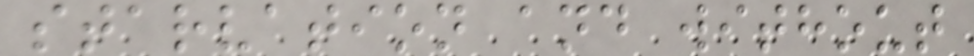starvation and without
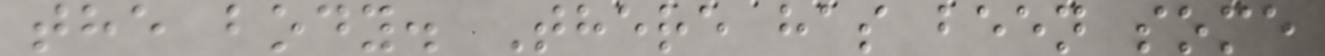the body. There has been some
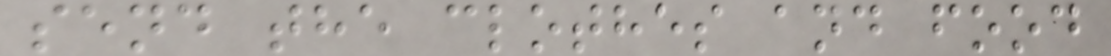send the clothes and food
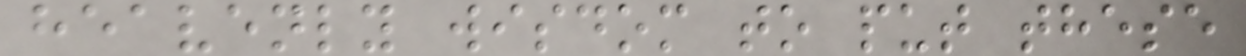heavenly wisdom to put these
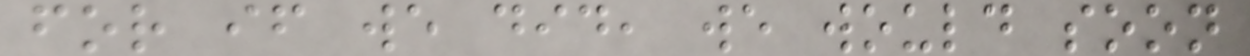for if we did, we would soon
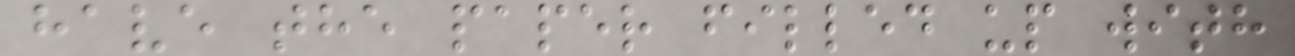have the paper filled up with
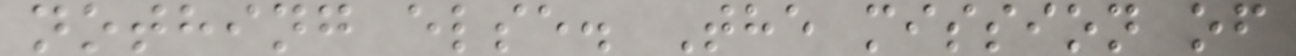nothing else. The mission of
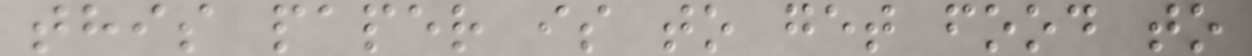this paper is to get food to
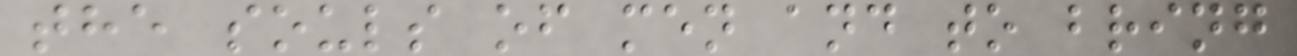the souls of men and to bring
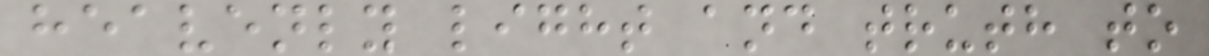heavenly light and truth to
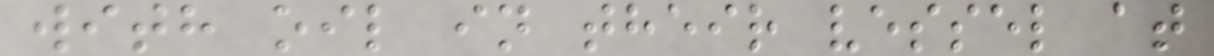with oil in their vessel at
